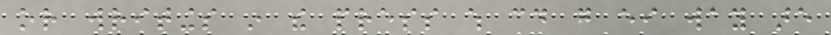or writings in the press which could go either way are
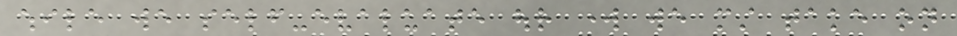while we self-evaluate our work we must take on
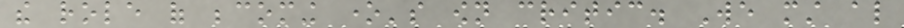the role of becoming one's own critic. We must also
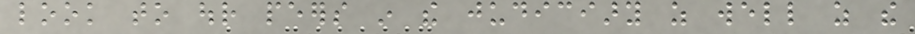look to our peers in the judiciary as well as the
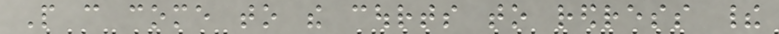People can come to the courts to redress their
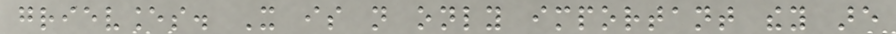grievances. It is not only important they are
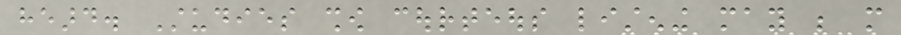heard. Studies show courteous listening may be more
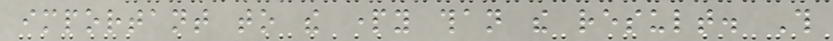important to the party than the result. This
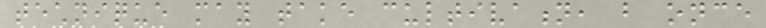technique may take cultivation, but once
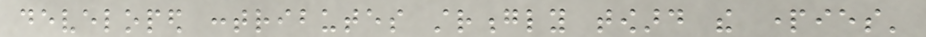developed contributes strongly toward the parties'
